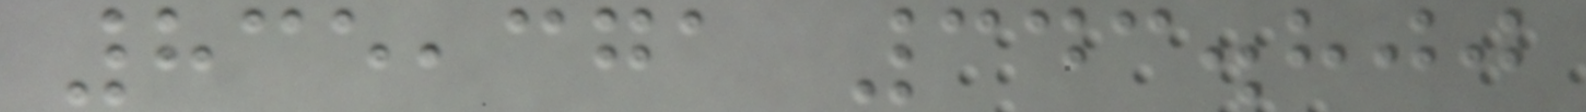835,371 343.800
